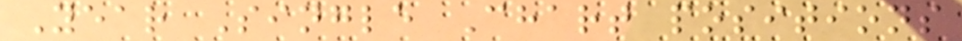Year Single Chart positions
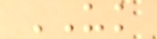UK
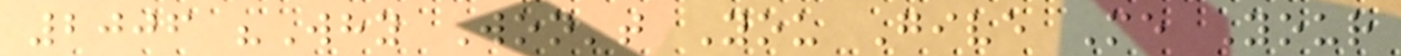2006 "Why Won't You Give Me Your
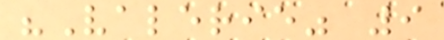"Valerie" 9
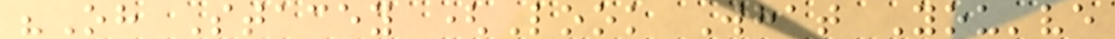"Oh Stacey (Look What You've
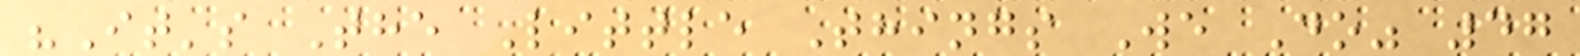"It's The Little Things We Do" 47
